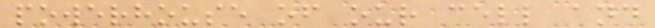powerhouse of our cell and
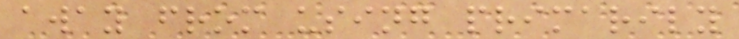away from using primarily
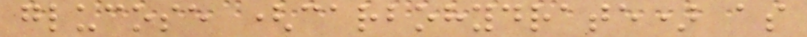glucose (carbohydrate) as
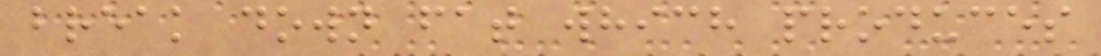break down fat which produces
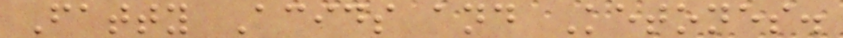Fatty Acids and Ketones.
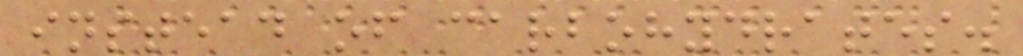instead of carbohydrates.
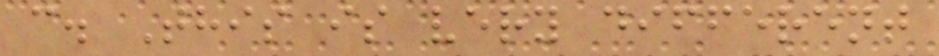c. This is very different
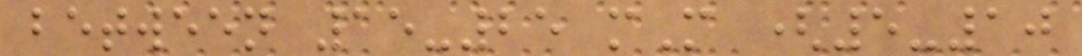between 15-25 mM (5-10
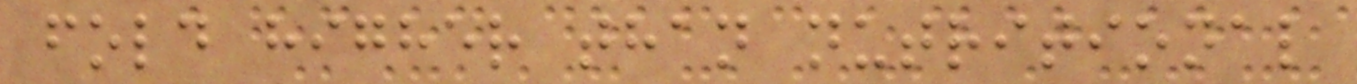fold higher than nutritional
